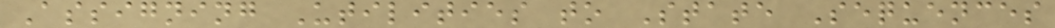Assigning Utilities to State Sequences
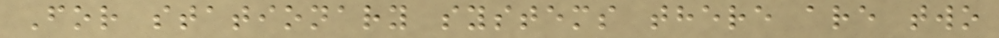For stationary systems there are two
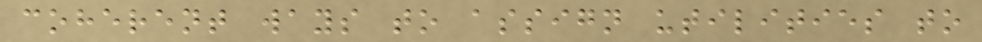coherent ways to assign utilities to
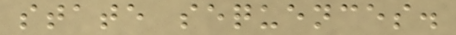state sequences.
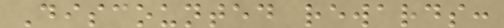Discounted rewards:
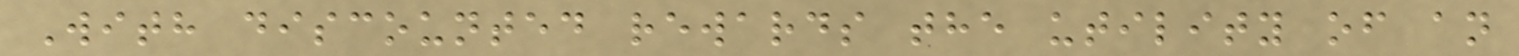With discounted rewards the utility of an
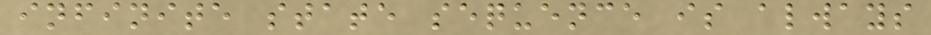infinite state sequence is always
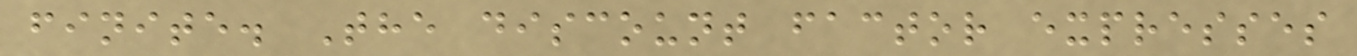finite. The discount factor expresses
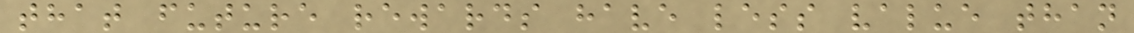that future rewards have less value than
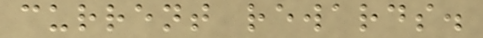current rewards.
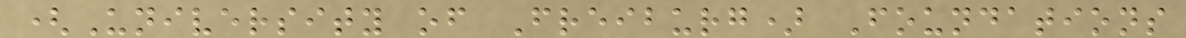(University of Freiburg) Foundations
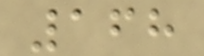168
